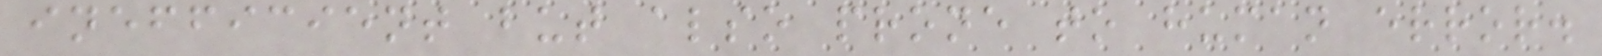inefficient but also prone to human error.
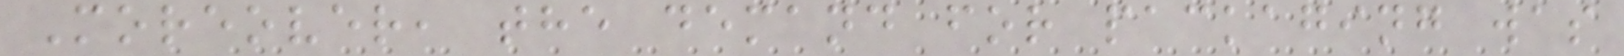Moreover, the demand for packaging was
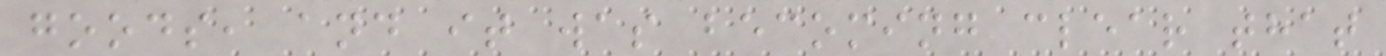goods, and it was becoming clear that
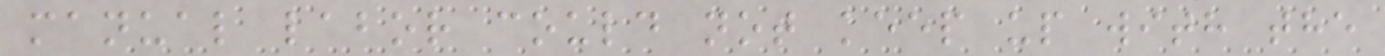manual labor could not keep up with the
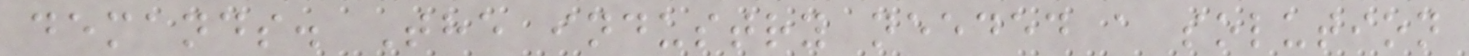demands. The industry needed a solution
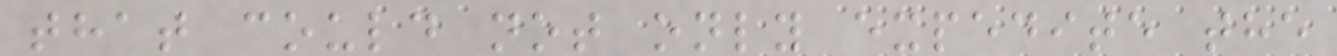that could not only expedite the
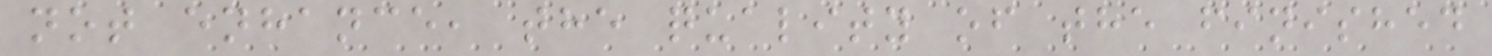not enhance, the quality of the finished
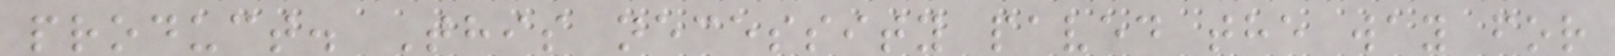product. This necessity paved the way for
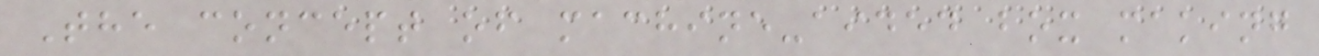The concept of machine-aided box making
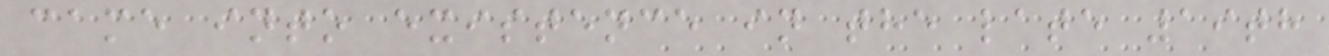came into existence in the late 19th
